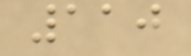110
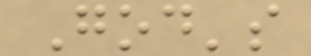God's
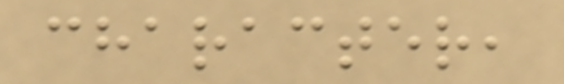character,
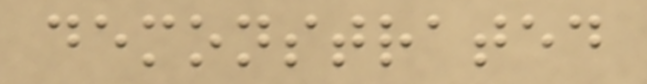demonstrated
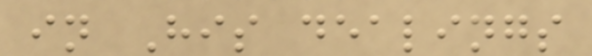in His dealings
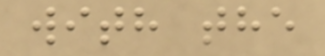with the
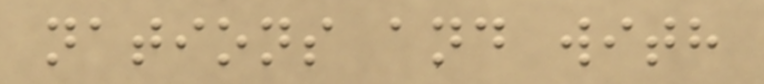nations and with
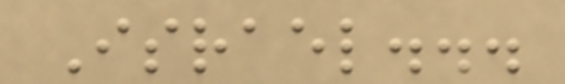Israel...
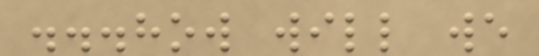...how will we
